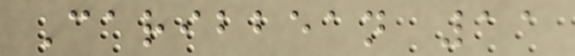Caribbean 11
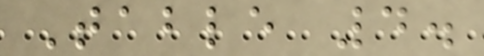Table 4.
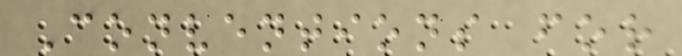Conventions for
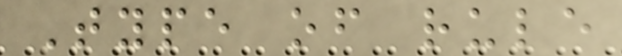Type of rule
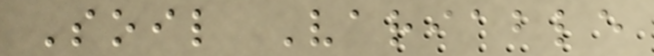Soil Variable
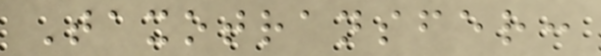Taxotransfer:
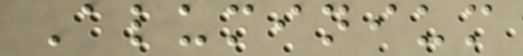Aluminium
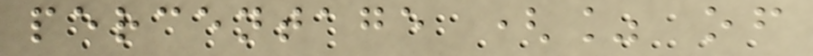percentage (% of
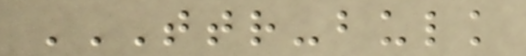TTR-BULK
